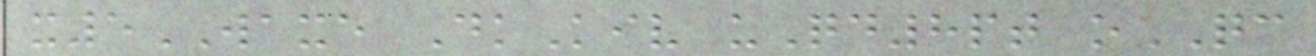x5WAXE DkKiv uQd8pt oQC
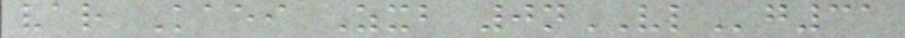var Kaei Zxb 0nVLg31
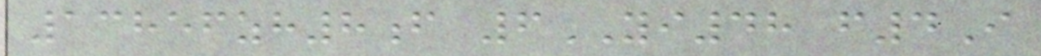13856zh8f 6YI48 f4I
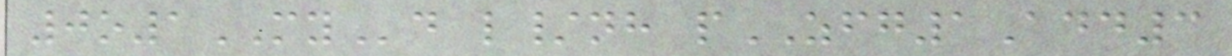0o1MYd l/nh pZFG1Add3
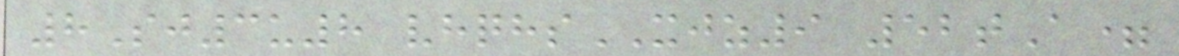8Sj3u8 vhqhsXJZ9 52tA=
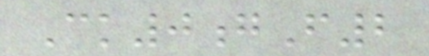Ck0gF2
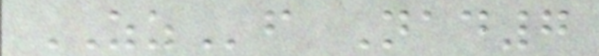ZZf Nad7
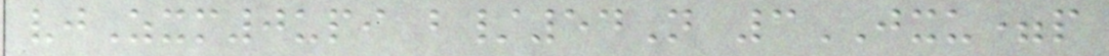vjZxm0upi b/54N 3JXU=p
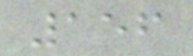156
